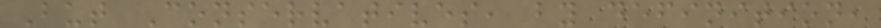But Conservatives, by definition,
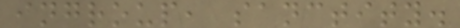ingroup, sanctity.
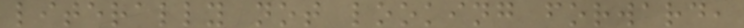literally not looking forward,
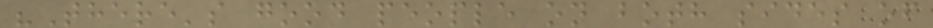"There's good people on both sides of
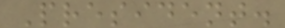President.
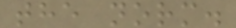the norm.
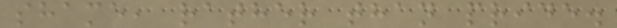shame, rather than pride.
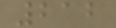212
